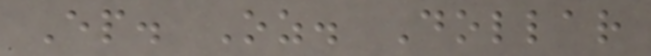Ep. Oz. Dollar
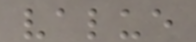value
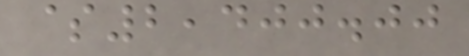$2,400.00
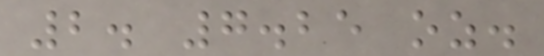2. 7.25 oz.
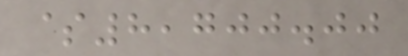$8,700.00
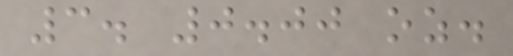3. 0.00 oz.
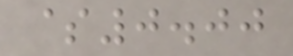$0.00
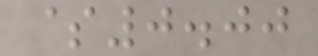$0.00
